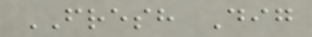FRESH Dig
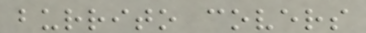burrito covers
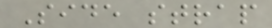Side strap
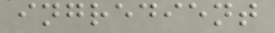ingredient
